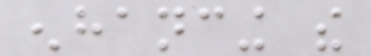enhancing the
